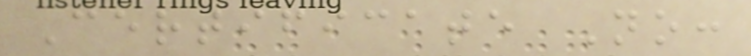Certificate No:
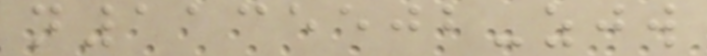n1135502-zjw
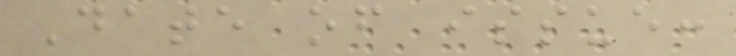Date of issue:
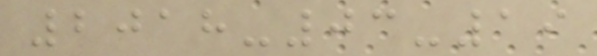2018-03-19
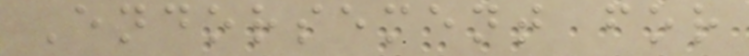Endorsement for
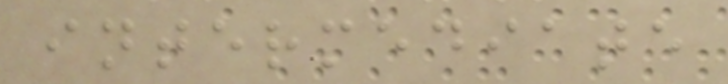intermediate
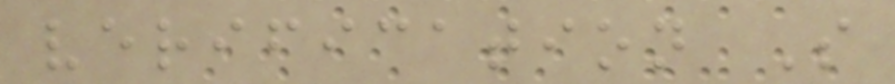verification S
